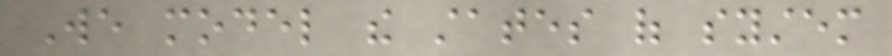We model the states of system
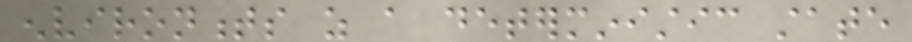environments as a deterministic state
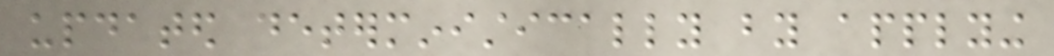updated deterministically by applying
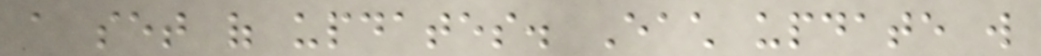a set of updates. Each update will
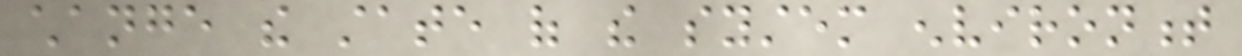change the state of the system environment
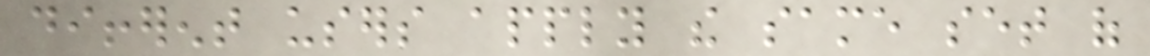different users apply the same set of
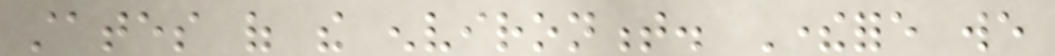states of the environment. Therefore we
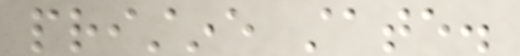pristine state.
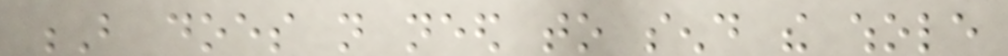B does not need to send the whole
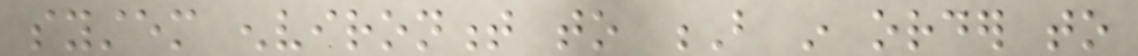system environment to B in order to
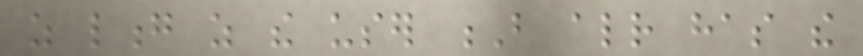as long as the user B already has the
